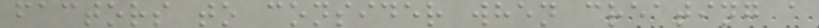factors to consider when creating a
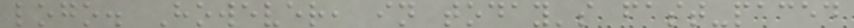logo. However, in today's fast-paced
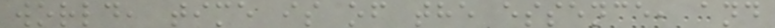world, time is of the essence, and
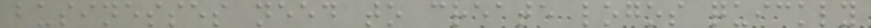businesses need to create logos quickly
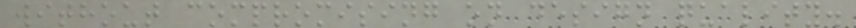without compromising on design quality.
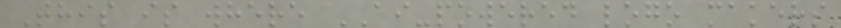This is where AI-powered logo makers
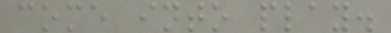come into play.
